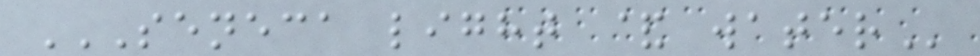SENECA LIGHT & WATER
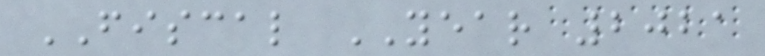FISCAL YEAR 2021
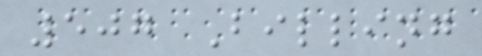507 Billing
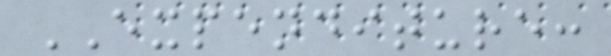EXPENDITURE:
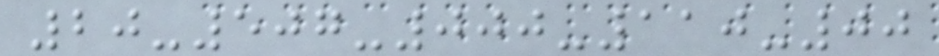20-507-000-110-00
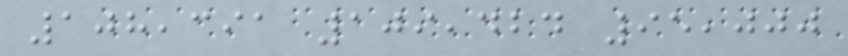108,391 109,424 95,000
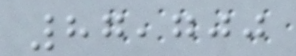87,700
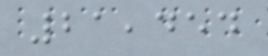21,454
